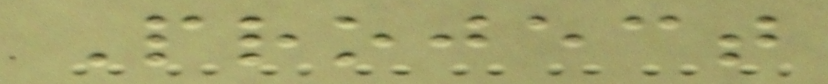Project
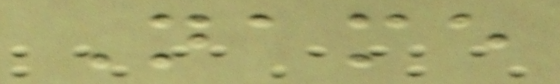Name
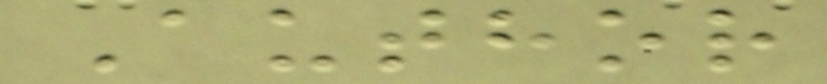Author
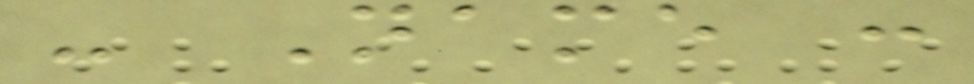- Name :
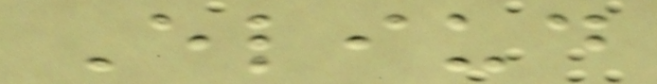Eliud
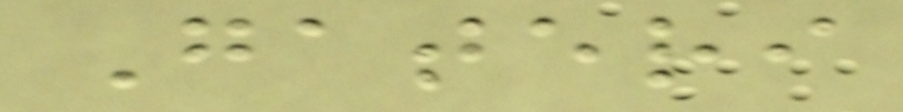Gateri
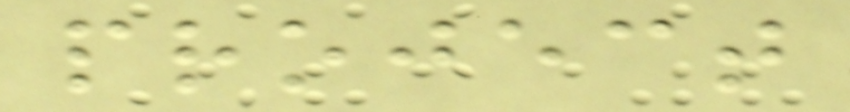project
